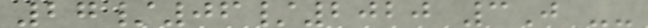27/06/2020 3J --
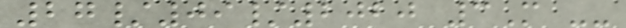27/09/2020 3M --
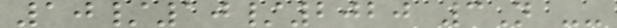10/10/2020 3N --
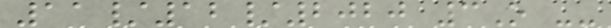11/12/2020 3O --
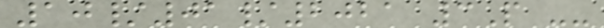10/01/2021 3P --
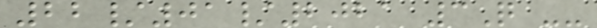22/01/2021 3Q --
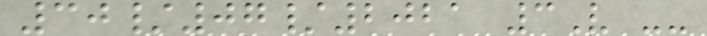30/07/2021 3V --
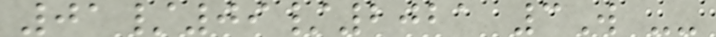01/09/2021 3W --
